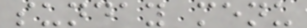sunday menu
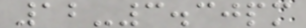12-3.30pm
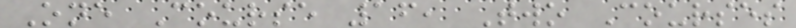One Course 16, Two Courses
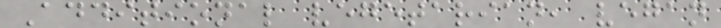Additional vegetarian, vegan
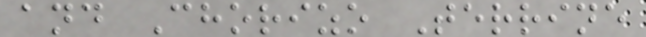and Chorizo Terrine
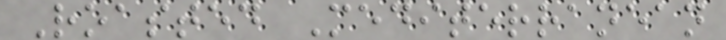Roasted Mediterranean
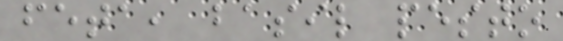feta, basil pesto
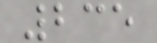235
